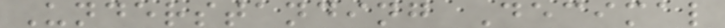Understanding Decimal
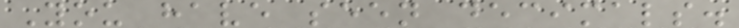You have seen decimals.
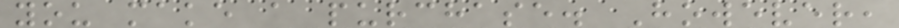you make a purchase. However,
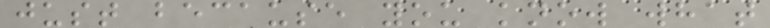just because you know what
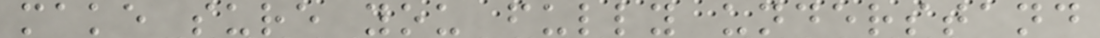make sure you fully understand
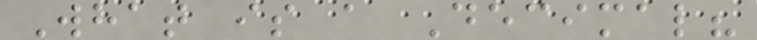What is a Decimal?
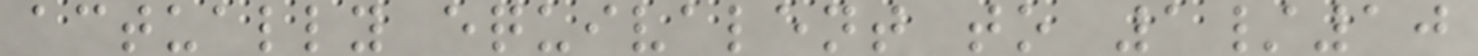actually equivalent to 1/10
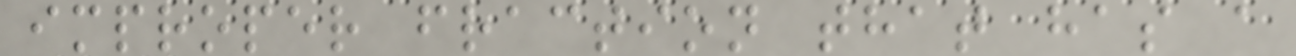improper fraction that has a
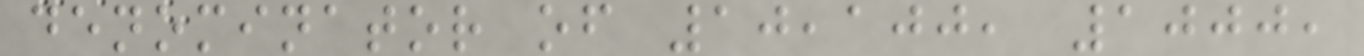denominator of 10,100, 1000,
